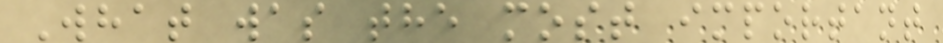What was the most important
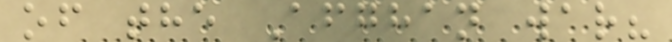of the Afghan war?
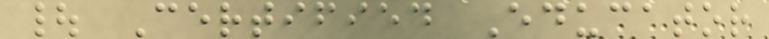| Certified Educator
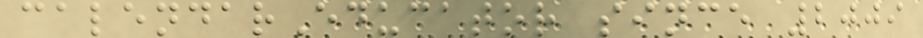calendarEducator since 2009
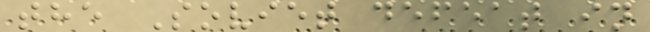the Soviet defeat in
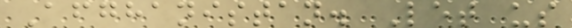Afghanistan. Let us
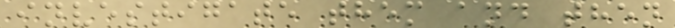investigate them and then
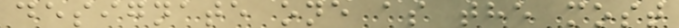designate one as the most
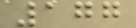177
